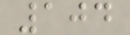104
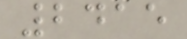2415
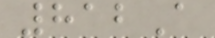812A
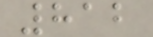812
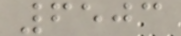6503
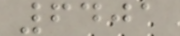6401
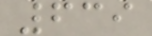639
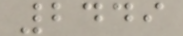2449
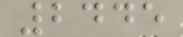2445
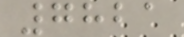7821
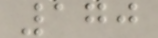170
